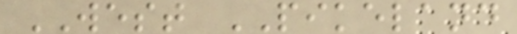WEST PIKELAND
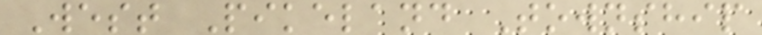West Pikeland Township
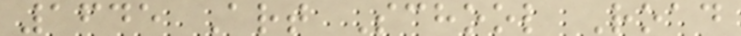1645 Art School Road
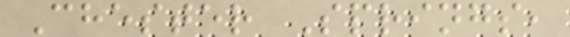Chester Springs,
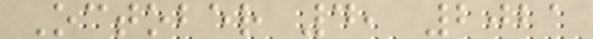October 4, 2021
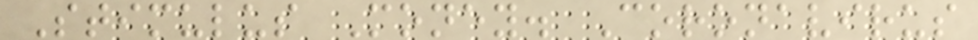Stimulus Money. Coronavirus
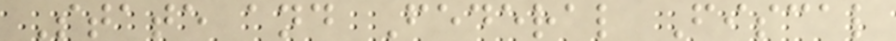State and Federal Fiscal
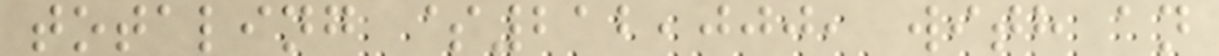totaling $212,000, with an
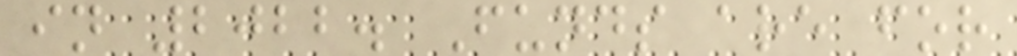in 2022. Funds are for
